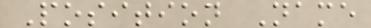Position Name
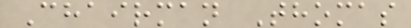Chairman Thomas
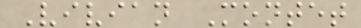Vivian Montet
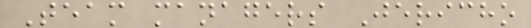Team managers Jericho
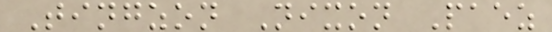Tingzon Nixon Paez
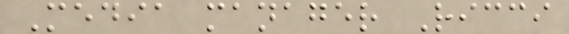Media manager Ricci
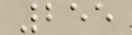255
